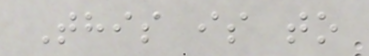This is to
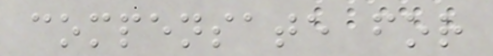compensate for
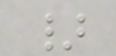}
